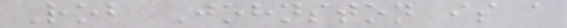Rob Johnston is a
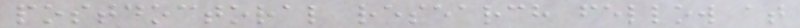postdoctoral research fellow at
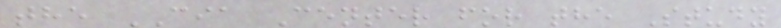the CIA Center for the Study
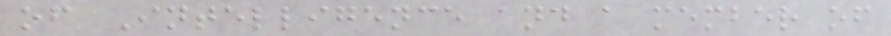of Intelligence and a member of
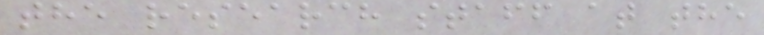the research staff at the
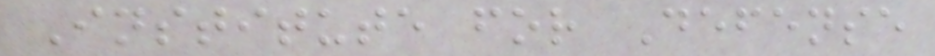Institute for Defense
